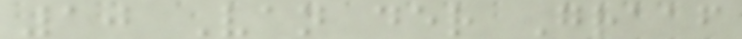10 Van der Graaf
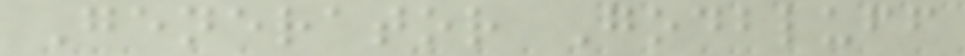Generator Godbluff
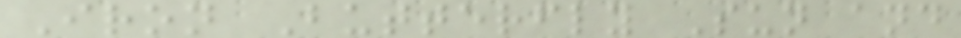Iron Butterfly Sun and
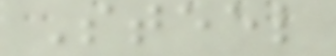Steel
